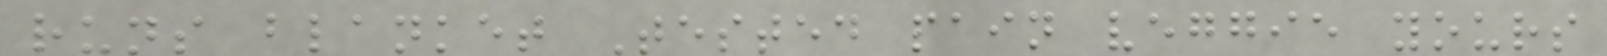runs blanket Tested pain veggie yours
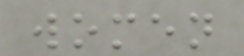women
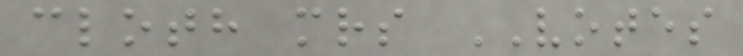cloth mrs VOTES
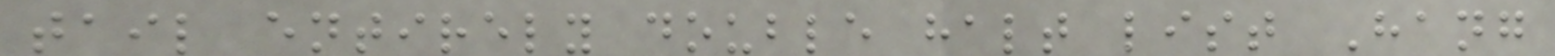tail entirely double halt list Hang
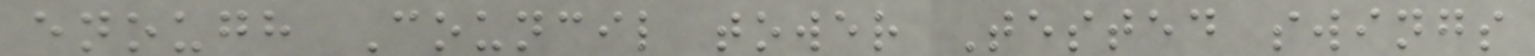enough Council tower Tested swings
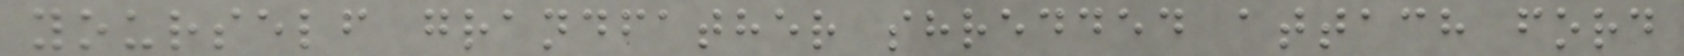yourself grandfather shredded attach ford
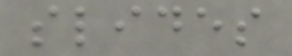slides
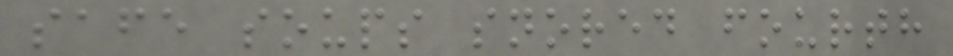safe soups snored fourth
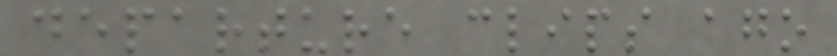departure clips ago
